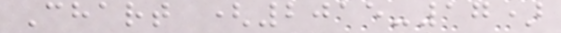Chart (2015-17)
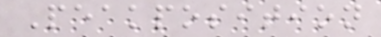Peakposition
